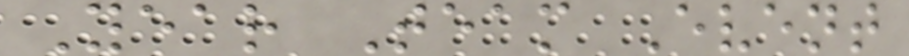Year Team Event
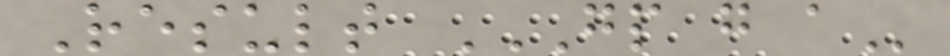Result GP G A
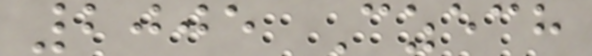2005 Czech
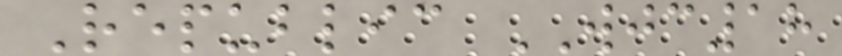Republic WJC18
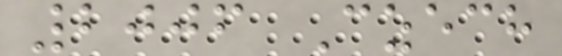2006 Czech
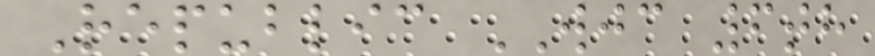Republic WJC 6th
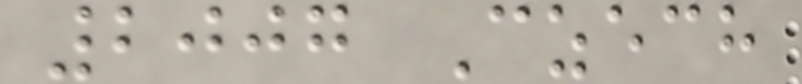2007 Czech
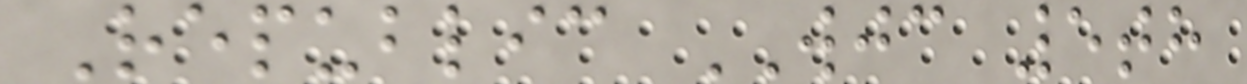Republic WJC 5th
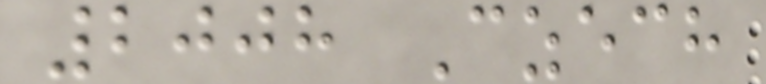2008 Czech
